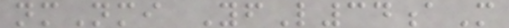nmNmi YfL34aM
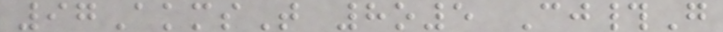97AkmsT 8o5 Cj#G
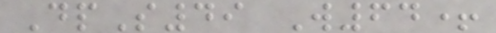DpS49 W64+
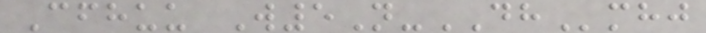Cfhuu W5N-DHmhj
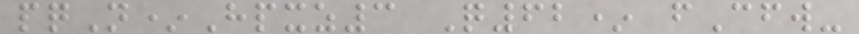pqN*Hpxz3 Q62* fCfw-
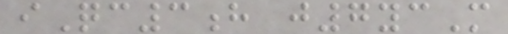iQc3h j7ycM
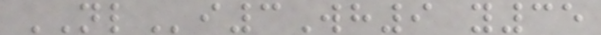NLi3Wh9 y35
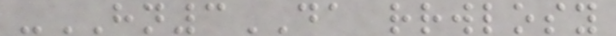-HN3DA rrwlosy
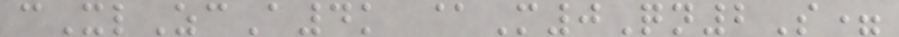cXlZcA4k @M0Qn2S=
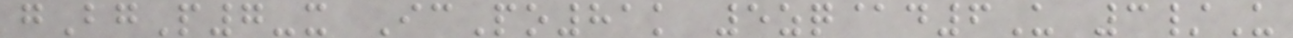gBgP7-x IcPo81k 5zq@d6U 3/U
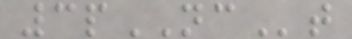3pNCt
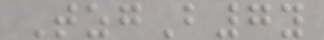TzgB7y
